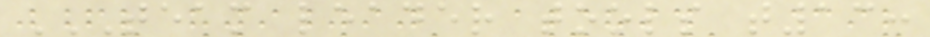TEAM LEADER TOOLS T13:
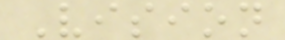Vision
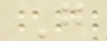G
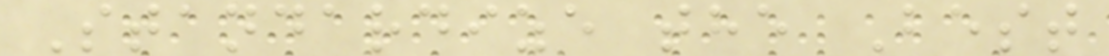Standardize the Best
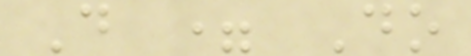D = Do
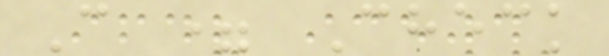C = Check
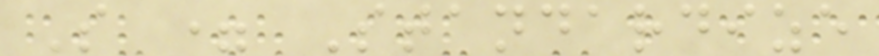S = Standardize
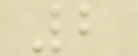2
